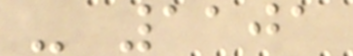- 1101
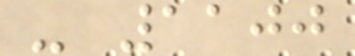- 1100
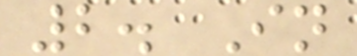2. In
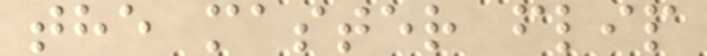the master flip
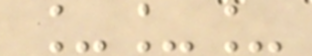___
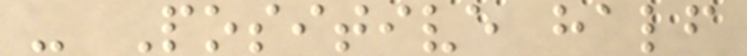- Positive half
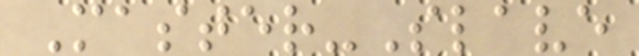Master-Slave
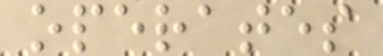operates
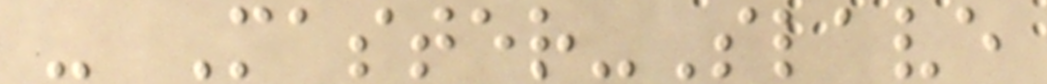- Master-Slave
